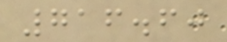716.60
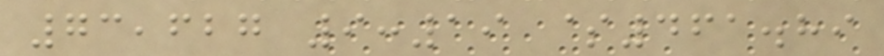73,627 9:19 $461.89
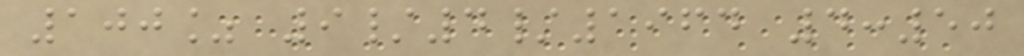100% 9/4/1964 4:50
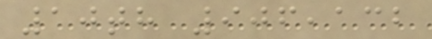10th 906,132
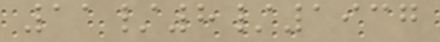11/8/1937
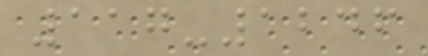117-1246
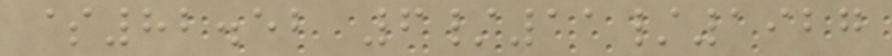$82.52 6/11/1927
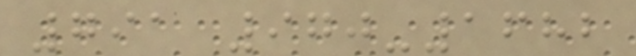791 970-1682
